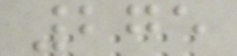275
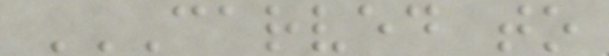CARVED TO
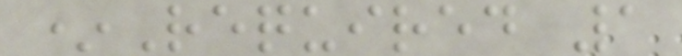*Required 1
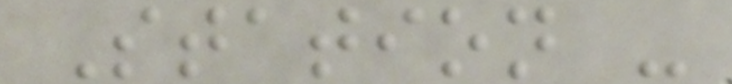Station -
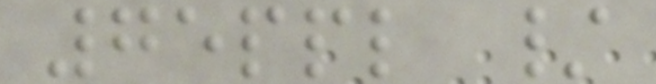75ppl /
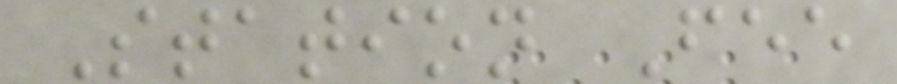Station Fee
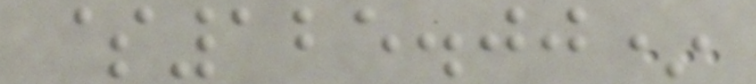$125.00*
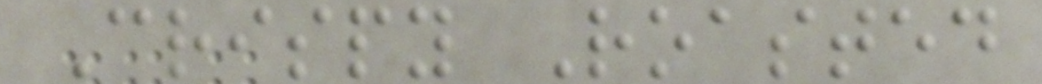Crispy Roasted
